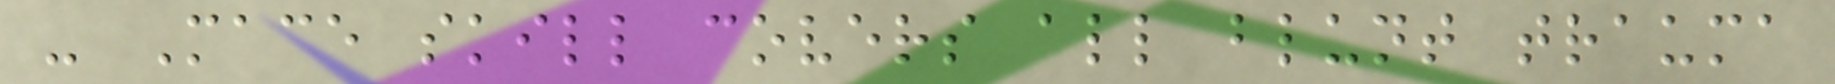- Mace skill covers all blunt trauma
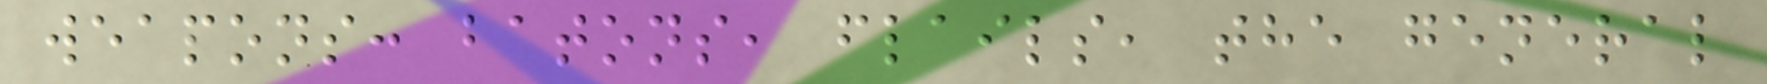weapons: batons, flails, the general
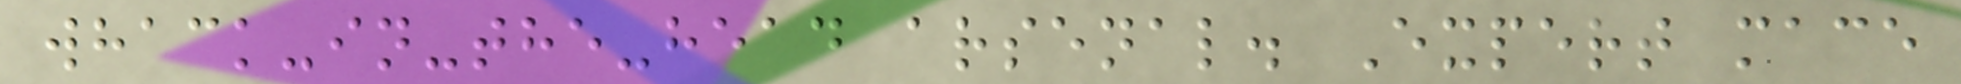whack-in-the-head arsenal. Expert mace
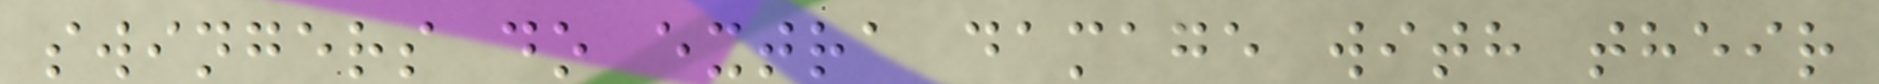swingers do extra damage with their
